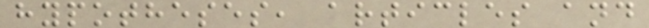hypotheses, articles and
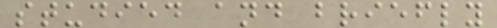studied and briefly
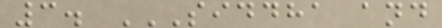3. SIDDHA AND
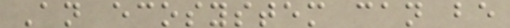An ecosystem can be
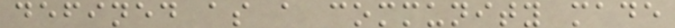defined as a community made
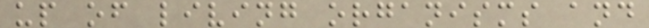up of living organisms and
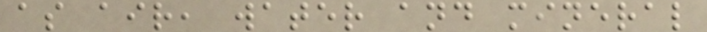as air, water and mineral
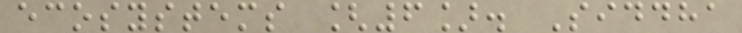ecosystems [6]. Siddha
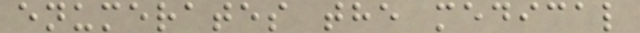enumerates the medical
